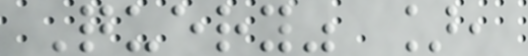Query" ],
